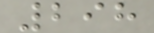298
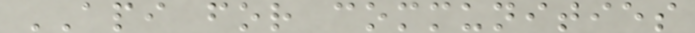API for communities
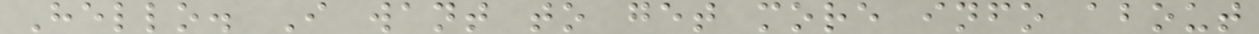Hello. I want to get more info about
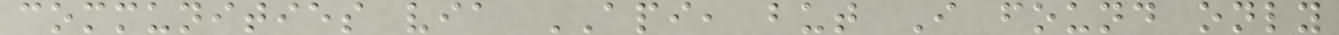communities via API, but I found only
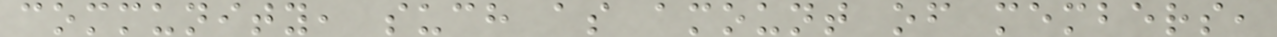community, such as amount of members,
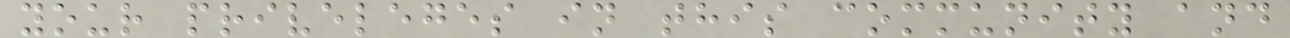your priveleges in this community and
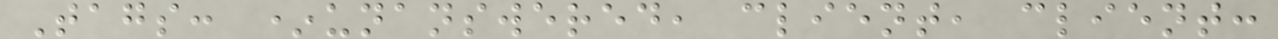Tags: *unanswered, client, client:
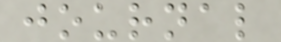journal
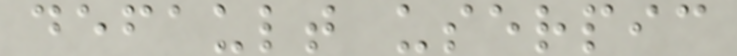default userpic
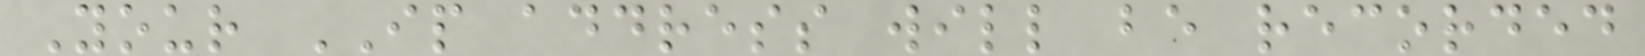Your IP address will be recorded
